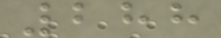288
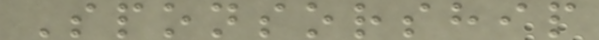Sponsorship
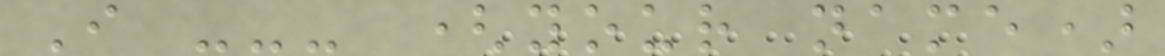I --- (your name)
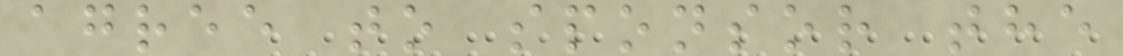agree to sponsor the
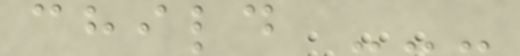child ---
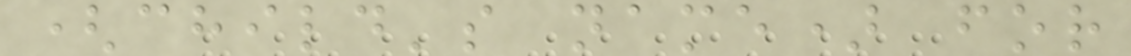(child's name) for
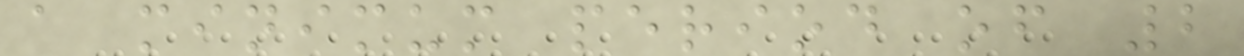a minimum period of 2
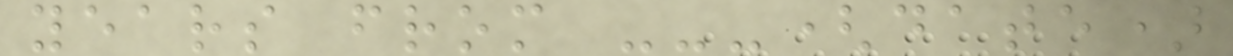years from ---(date)
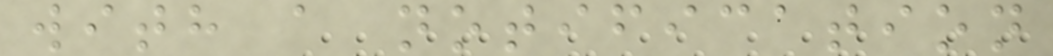with a notification
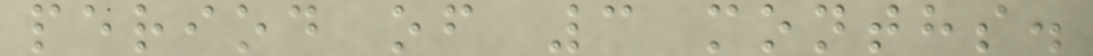period of 3 months.
